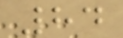84
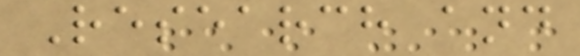Research and
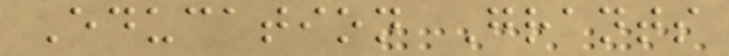Education Grants
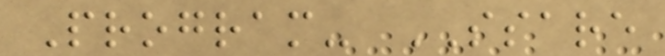Program- SSARE
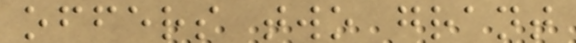offers two grant
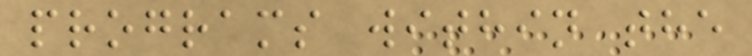programs within the
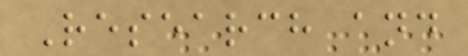Research and
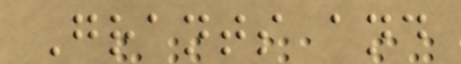Grants and
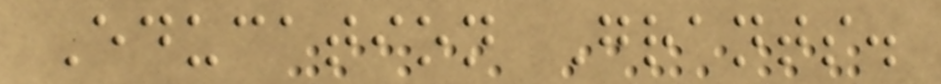Education Grants.
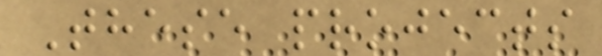These projects
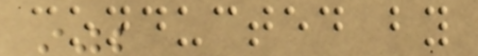conducted by
